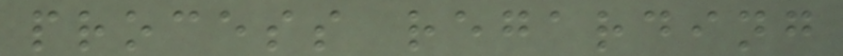process regarding
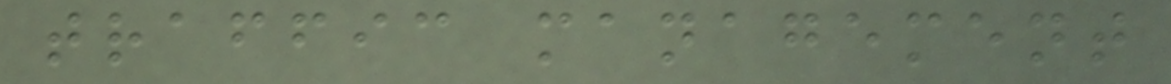traffic management
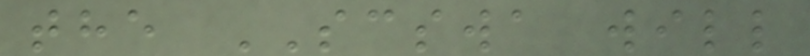the SCSWA will
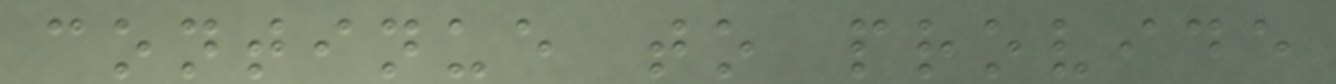continue to provide
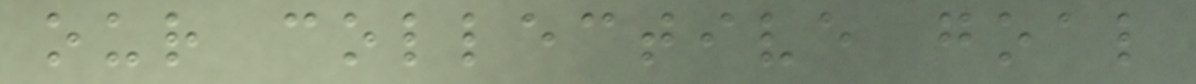our collective goal
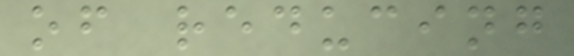of reducing
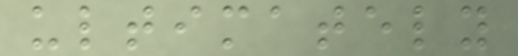ultimately
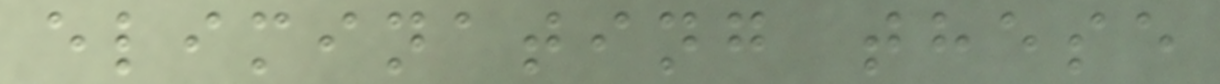eliminating these
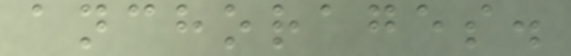anchorages.
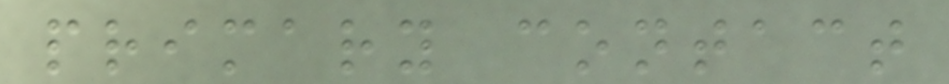primary contact
